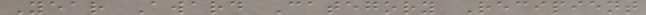Year Award Category Recipient
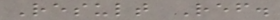Result Ref.
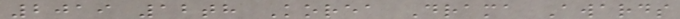2019 12th Korea Drama Awards
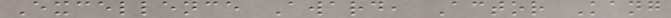Excellence Award, Actor Kang
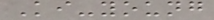Ki-young
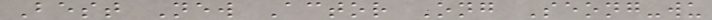Best New Actor Ong Seong-wu
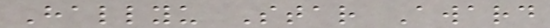Hallyu Star Award
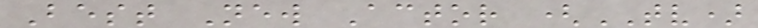Best New Actor (TV)
